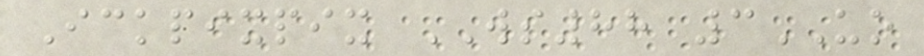Ickpixpix WS88 3UO
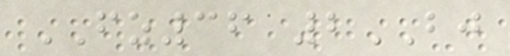FZ36 2BJ
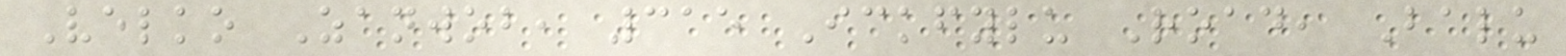Velko Zanwob, 315 Ickfylu Road, Balu
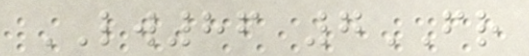LW86 7FR
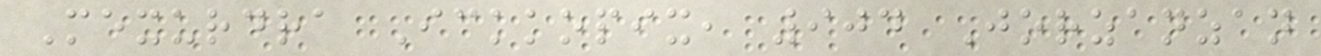Mexurdra Ickkopix, 904 Jorzanzan
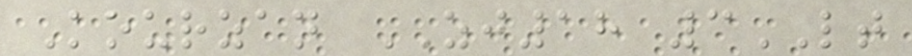Kourzan ZJ18 3LT
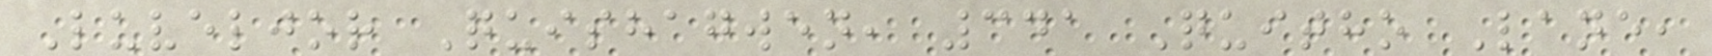Luveljor Quishagwen, 341 Quitho Lane,
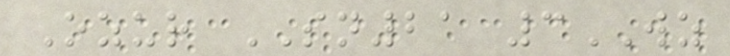Ozur SN21 3WZ
